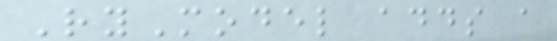RyModel adds a
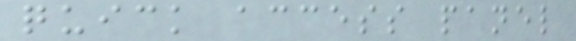quick access panel
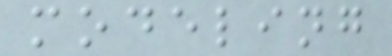modeling
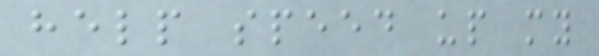help speed up my
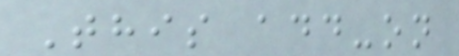This add-on
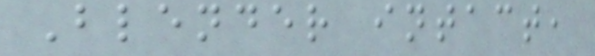Blender intact,
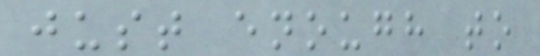just enough to
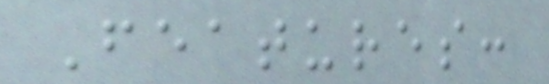Features:
